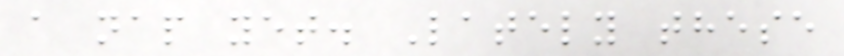a nap yet. Lately these
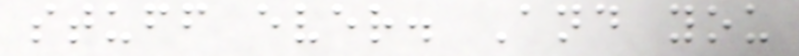stuff ever. And you
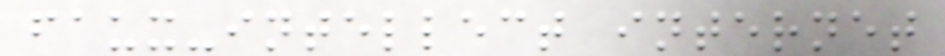faux-intellect internet
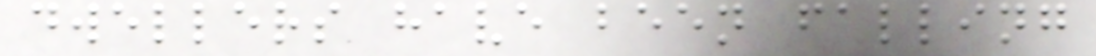dwellers have been falling
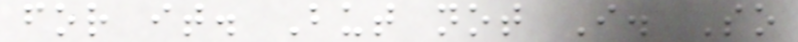for it. But not I. So
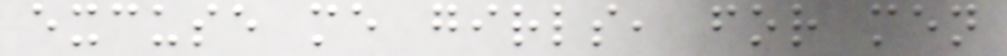excuse me girls, for men
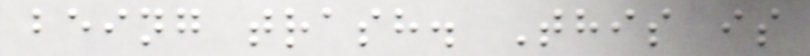being trash. This is
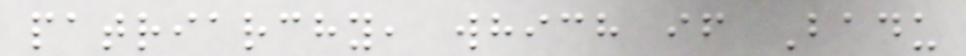patriarchy, which if Badu
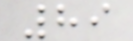89
